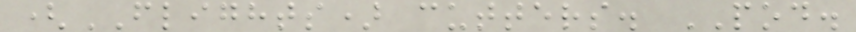(FLIGHTS) cutters. POD.
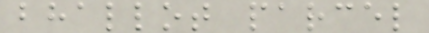bhallot parcel
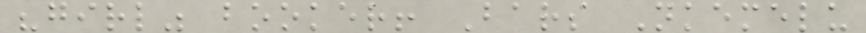"girl" booker! Bars Nkemelu
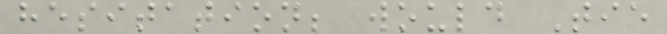hesitation; would Tie
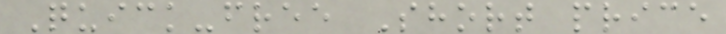Quick-free Short price
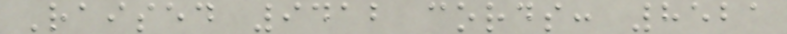Raised 9412 cords: 8521
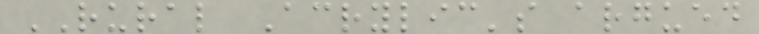RURAL Acrylic's argued
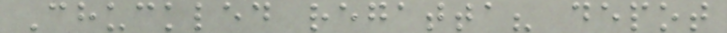Chuckled regatta? depot
